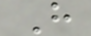H
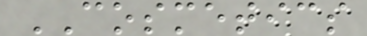COSMETICS
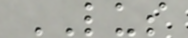LUS
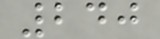240
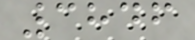3846
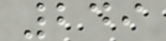249
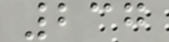237
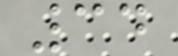34
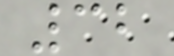32
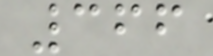366
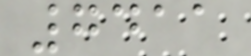7411
